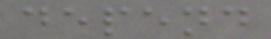depend
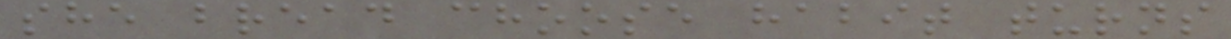she bread choose habit turns
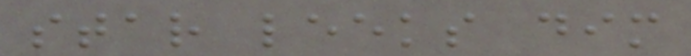star leeks dim
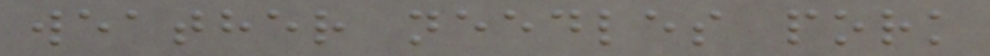weather needles pork
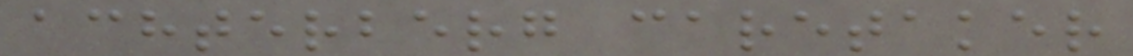achterberg caretaker
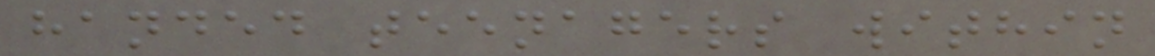handed teenagers within
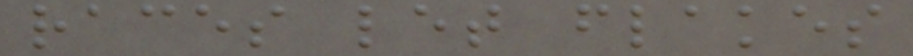races let flakes
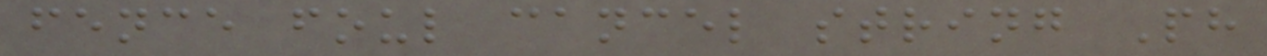fence foul cancel string Ph
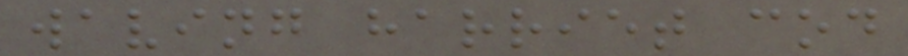waving harriet cod
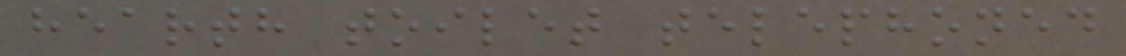hearth toilet telephoned
